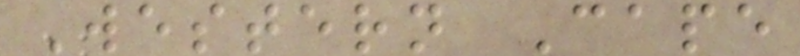Western Cape
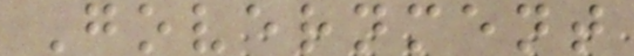Government
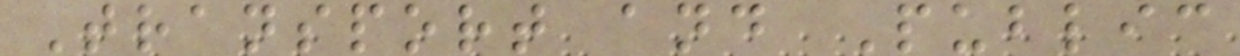Transport and Public
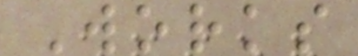Works
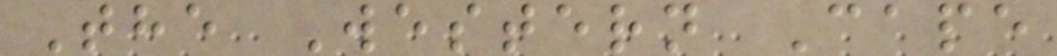The Western Cape
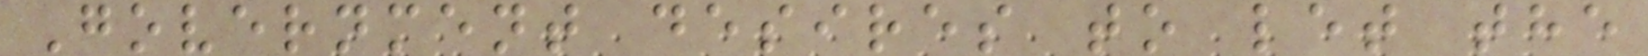Government desires to let the
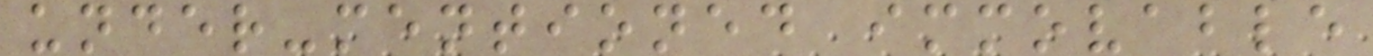under-mentioned immovable
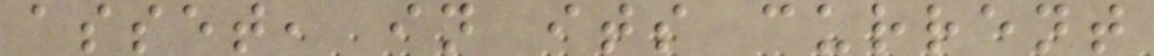asset, in its current
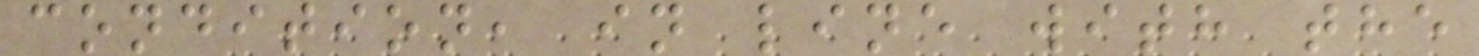condition, in line with the
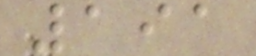191
